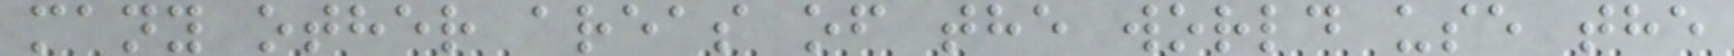many other areas of the world use the
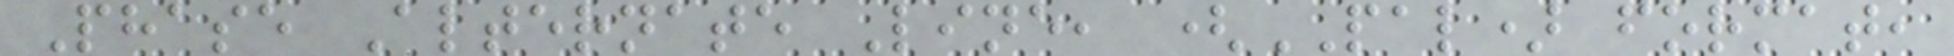Phase Alternate Line, (PAL) format,
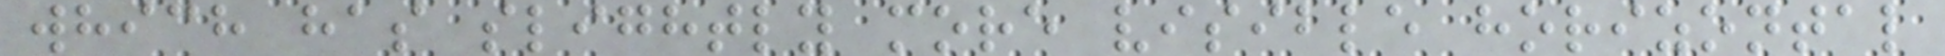which has slightly more visible horizontal
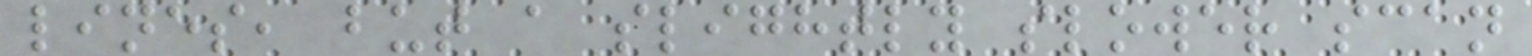lines, but a slightly slower scan
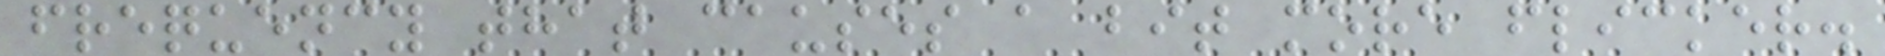frequency that causes a bit more flicker.
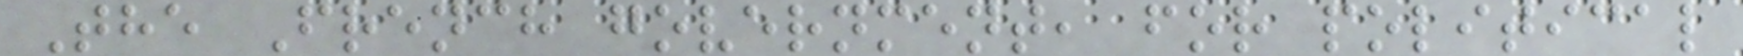The French government, for political
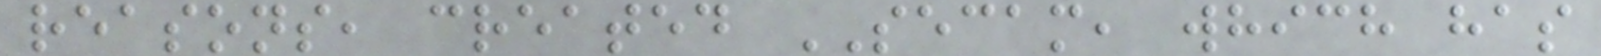reasons, created SECAM, which has
